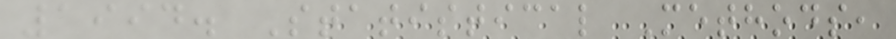1994. Statistical Methods,
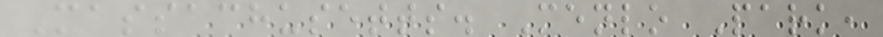Massachusetts. Menlo Park,
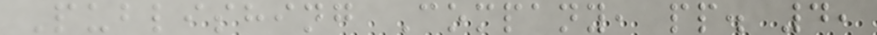Publishing Company, pp. 4,
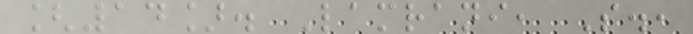[14]. Lamrani, S.,
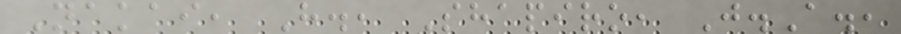Nakai, H., Shapiro, J.A.,
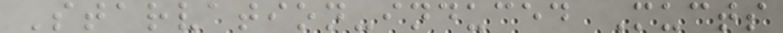Starvation-induced Mucts
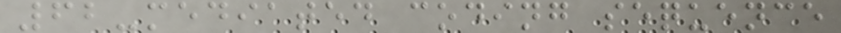62-mediated coding sequence
